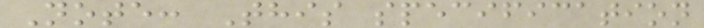Note: This specification
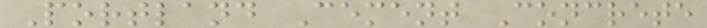Portland Cement Concrete
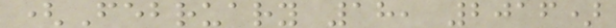(February 18, 2016)
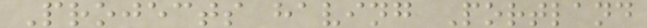Projects having Portland
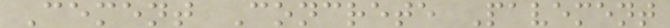Cement Concrete Pavement
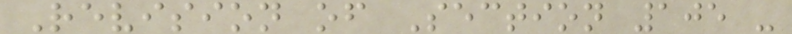Revision of Section 105 -
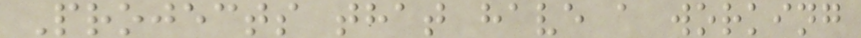Projects that have a working
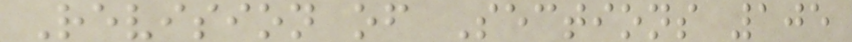Revision of Sections 105
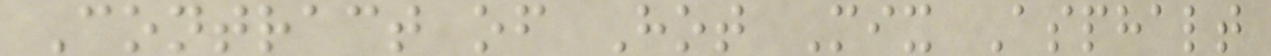Contract of Hot Mix Asphalt
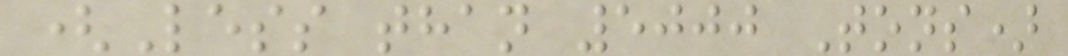(Less than 5000 Tons)
